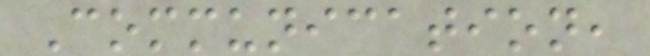Communication,
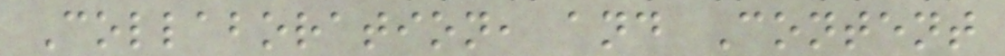Collaboration, and Content
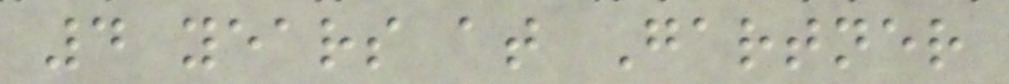4 years at Gartner
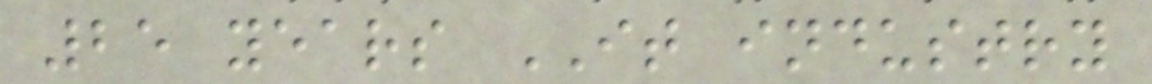25 years IT industry
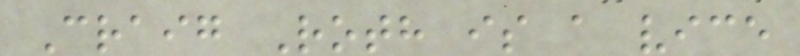Craig Roth is a vice
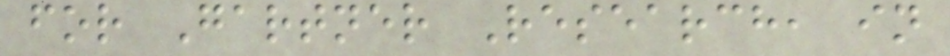for Gartner Research, in
